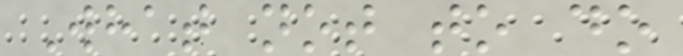What not to do
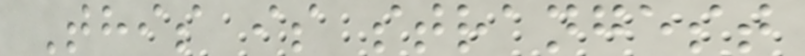This is strangest
